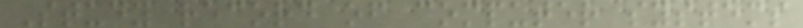Study record of computer systems
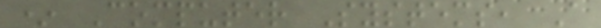* Computer Systems, A
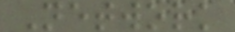Network
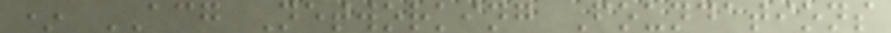* ACG Networking Foundations
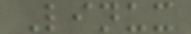Linux
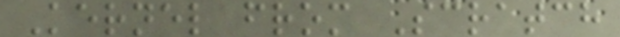Kernel from Scratch
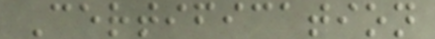Certification
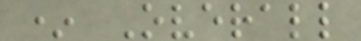* Overall
